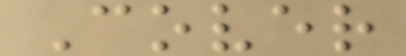Cover
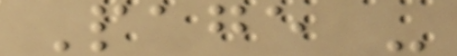Page -
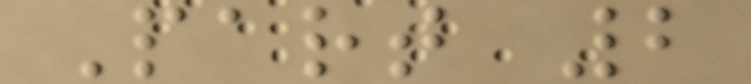Part 2
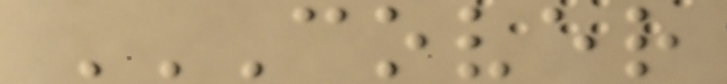COVER
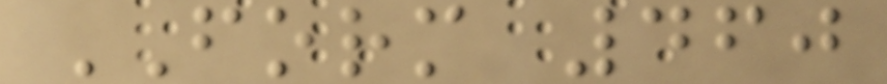FORM 460
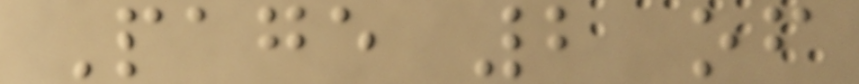Page 2 of
